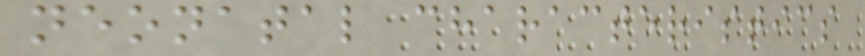neonatal characteristics
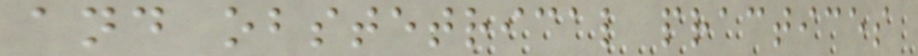and obstetrical practices
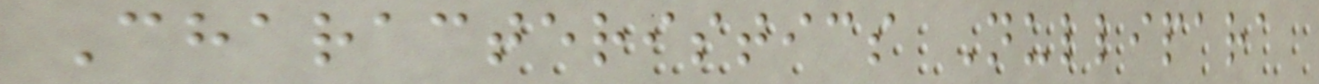Characteristics Nullipara
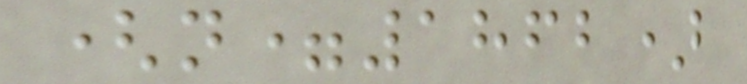(n=1862)
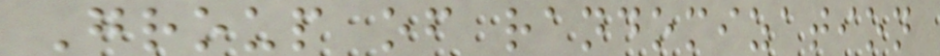Group of randomization
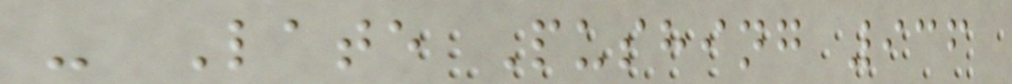- Late Pushing 936
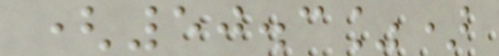(50.3%)
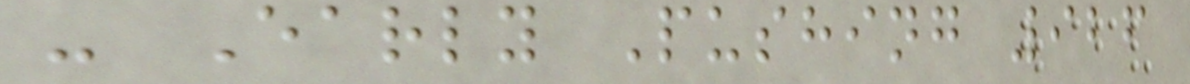- Early Pushing 926
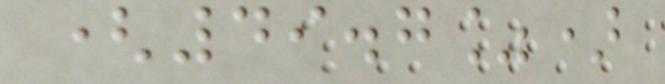(49.7%)
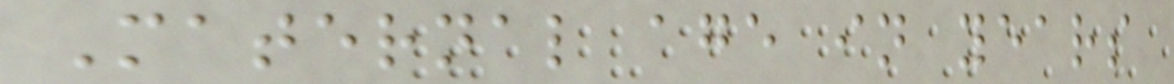Maternal age in years
